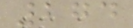274
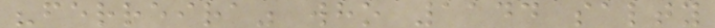"ferreira" who 1144 salty
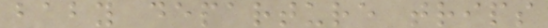baby departure trips
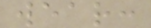wear:
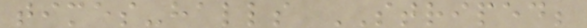times-halls STRIPED;
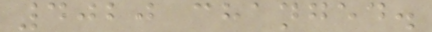4020 changed.
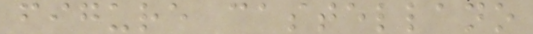figure castellano
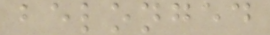belonged
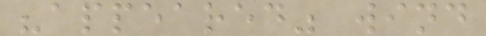"appeared" wind
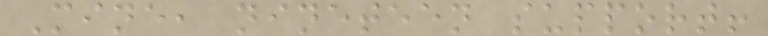Mine, nineteen support!
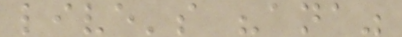live's "ana"
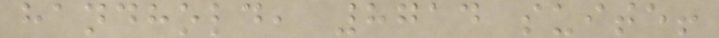handhold, 8714 suite!
